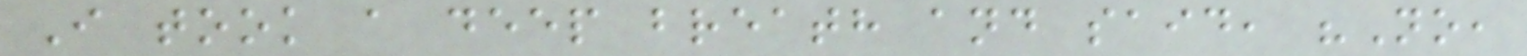I took a deep breath and said, "No,
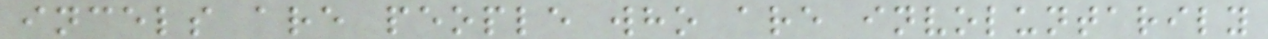incels are people who are involuntarily
